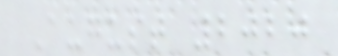August 2020
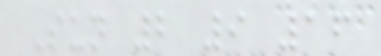Sun 2 9 16
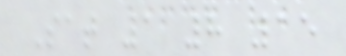Sat 1 8 15
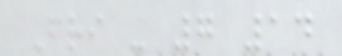Fri - 7 14
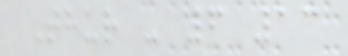Thur - 6 13
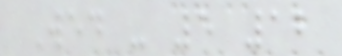Wed - 5 12
